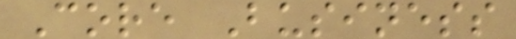Core Business
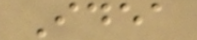Idea
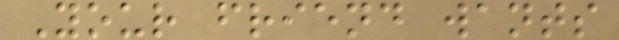Your friend wants
